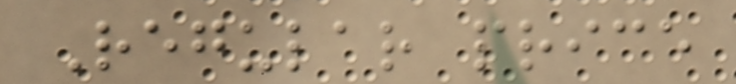Regular price
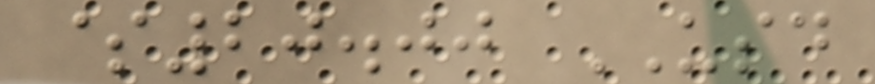$20.00 USD
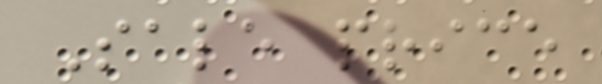Sale price
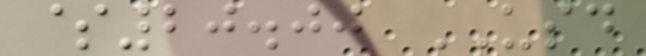$20.00 USD
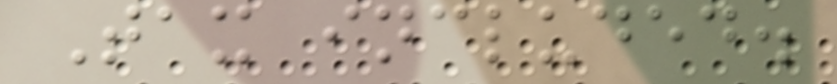Tax included.
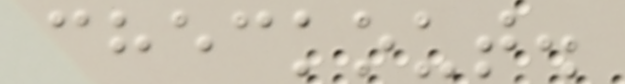checkout.
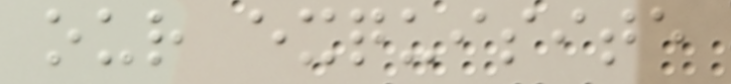our exquisite
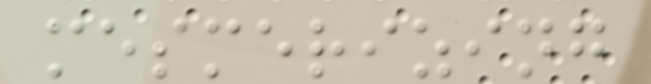mesmerizing
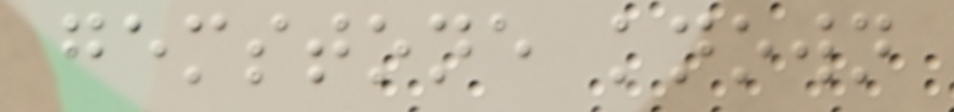gemstone known
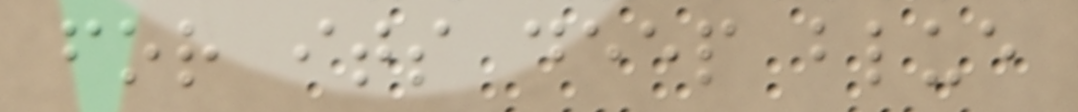for its deep blue
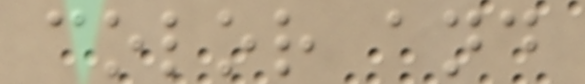color and
